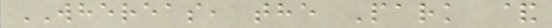WHEREAS, the Park &
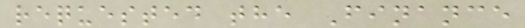requested the Finance
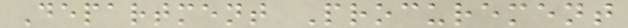Department Procurement
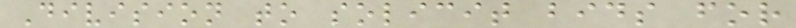Division to solicit bids for
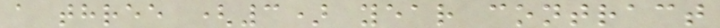a three (3) year contract
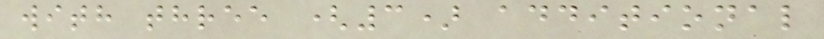with three (3) additional
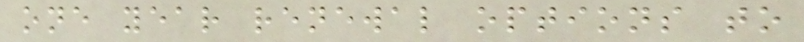one year renewal options to
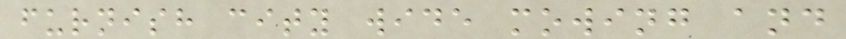furnish city wide mowing and
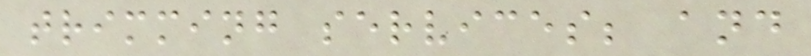trimming services; and
